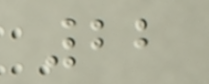22
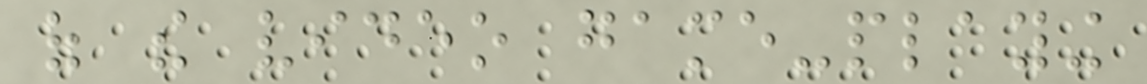of the video game-playing
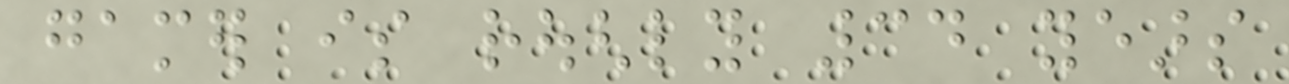gamer is roughly 34 years
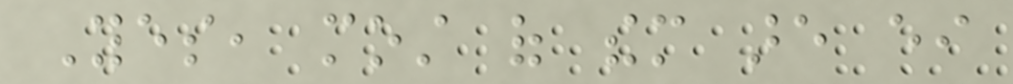Yes, most of them are either
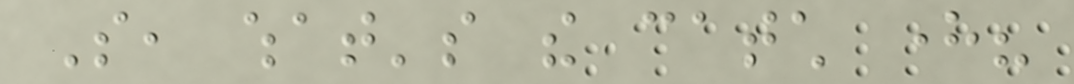So, what's the catch here?
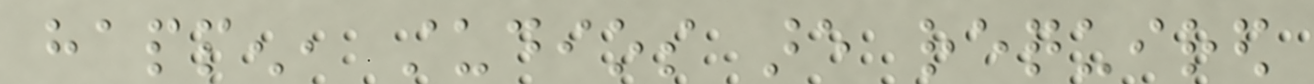happen, studios are required
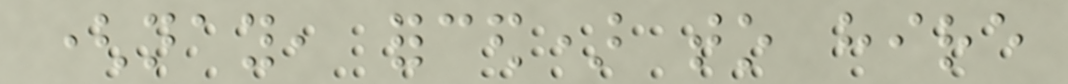(nay, forced) to hire
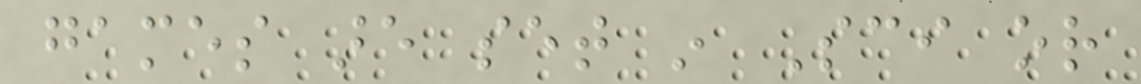games are set in Sci or
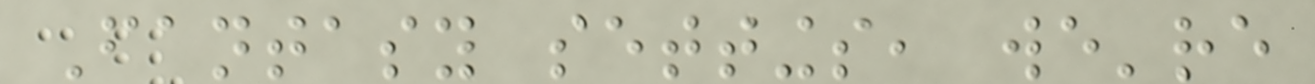Fantasy settings, we're
